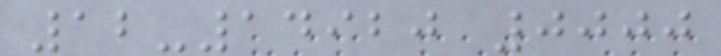12-14920 0000
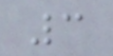3
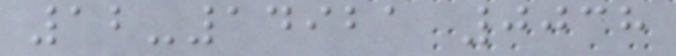12-14921 0038
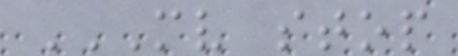MV STOP
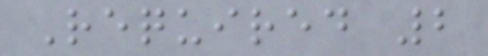Required 2
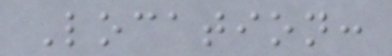Location:
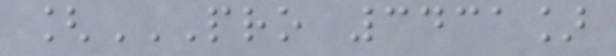[PRO 3431]
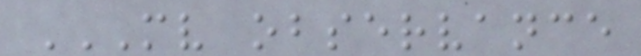MV OBSERVANCE
